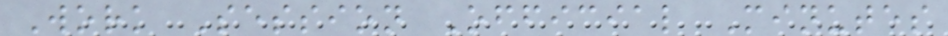Work Session Official Minutes
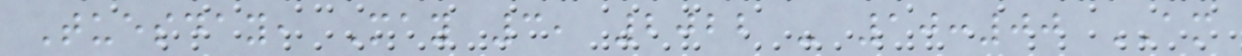Tuesday, May 3, 2022 - 10:00 AM
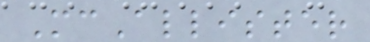McAllister
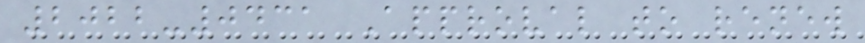2022-0431 Approval to renew
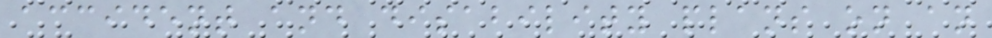accident and disability plans on an
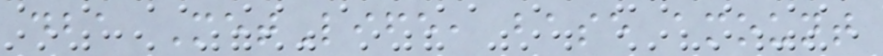dba MetLife, base amount
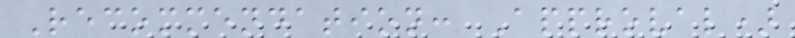Recommendation: Approval)
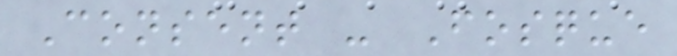Consent - Fosque
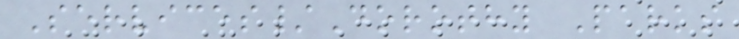Services/Dorothy Parks
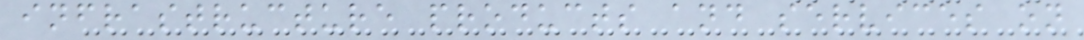infrastructure products and services on
